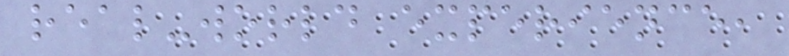real-world experience,
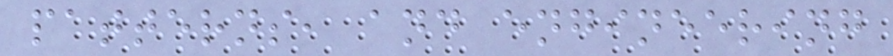patterns, and engineering
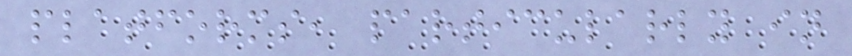platforms, particularly in
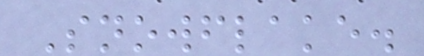Snowflake.
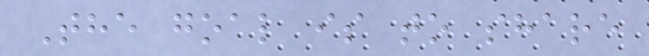The goal is to share
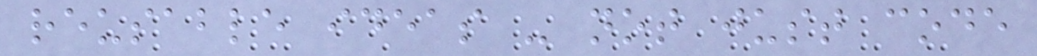reusable ideas - not just code
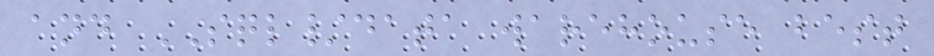and SQL/data warehouse best
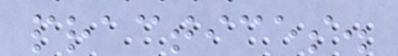practices.
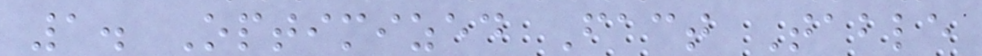1. Optimized Fact Table
